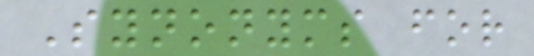Synonyms for
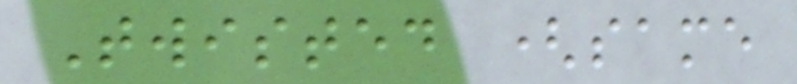Twisted (same
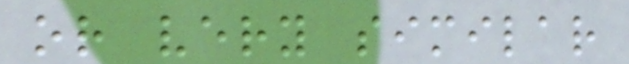or very similar
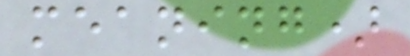meaning)
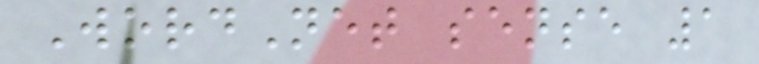WordNet sense 1
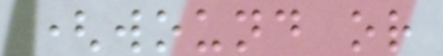(wound or
